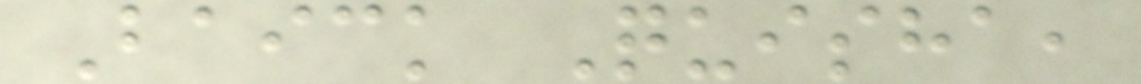Baick Quisha,
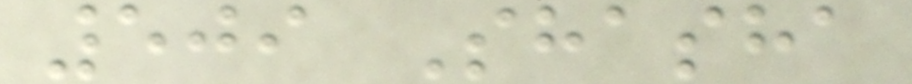509 Shasha
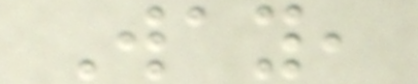Way,
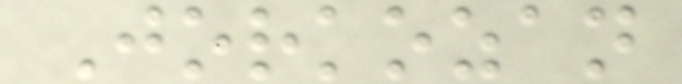Jorkozan
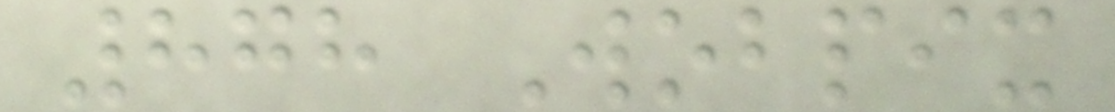878 Wobpix
